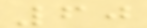60
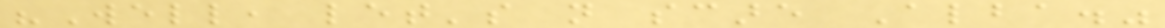"Well, let's not scare Alba."
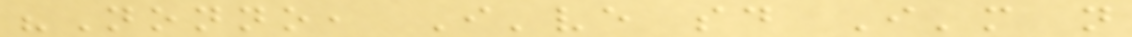"Nonno, I've said I'm not
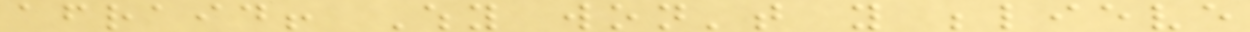afraid! Why won't you believe
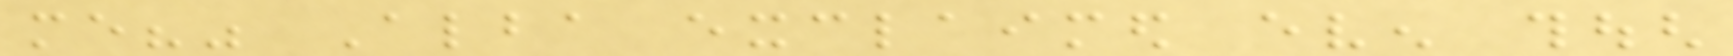me?" Alba exclaimed even though
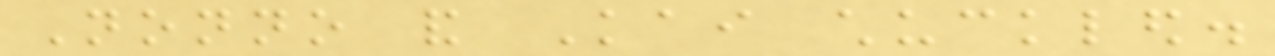Nonno and Kai chuckled.
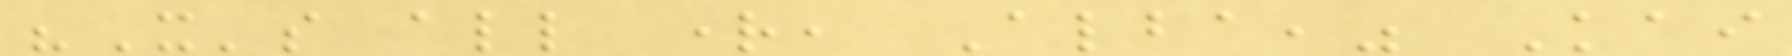"It's all right, Alba," Kai
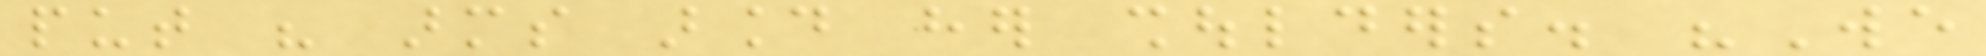put his arms around her shoulders. "We
